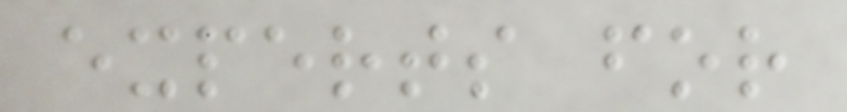experts for
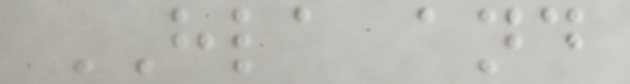HLA and
